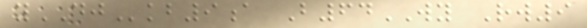yDJkb9a B64WY Rw9
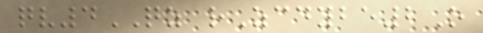qv4QZ rZcdybe2O
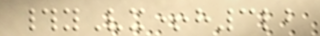#yVx+h3lb
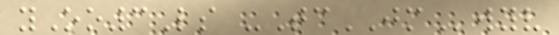yOo3Ls -TcJMwyv
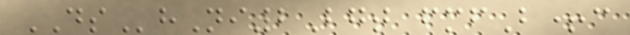DShNi2Bgt fmfB+c
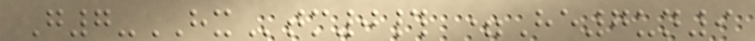G7-HXtm0# =He7un9
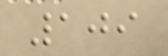109
